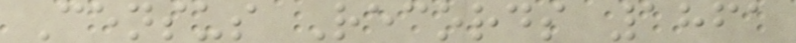Census Records 1861
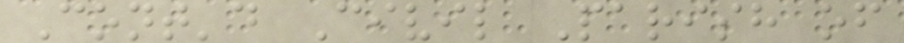Cont'd Civil Parish of
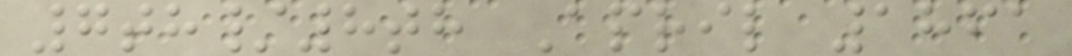7th/8th April 1861
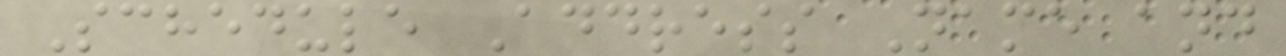Schedule Address Name and
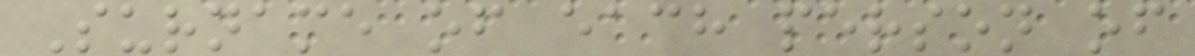Surname of each person of
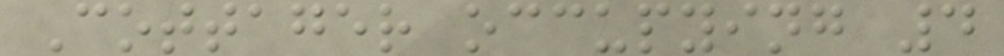Cottager occupying 4
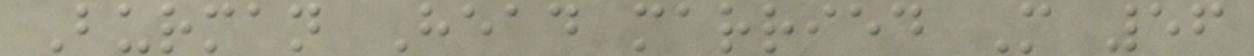Burman Head married M 56
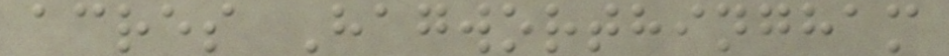acres Hagworthingham
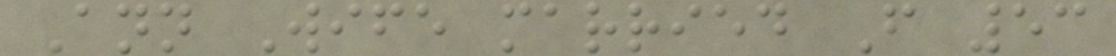Ann Wife married F 53
